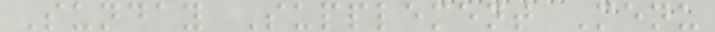Sunday Supplement Menu
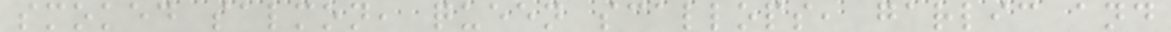smoked salmon, queen scallops, garlic and
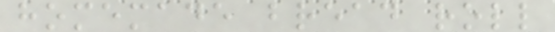homemade bread roll
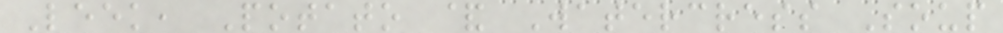Leek, Potato & Watercress Soup
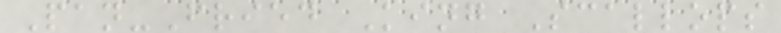Pan-Fried King Scallops
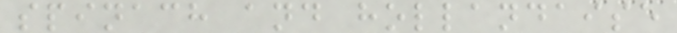spinach and hollandaise
